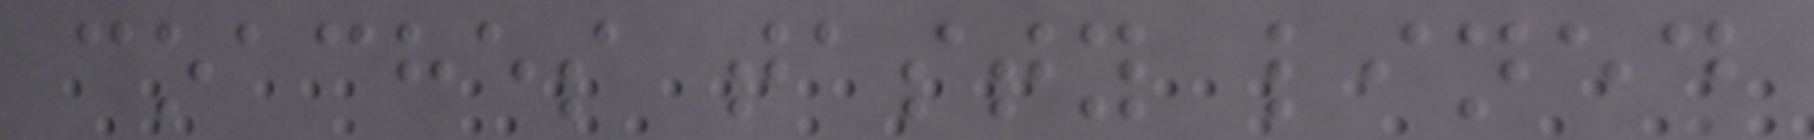coaches tasty lined
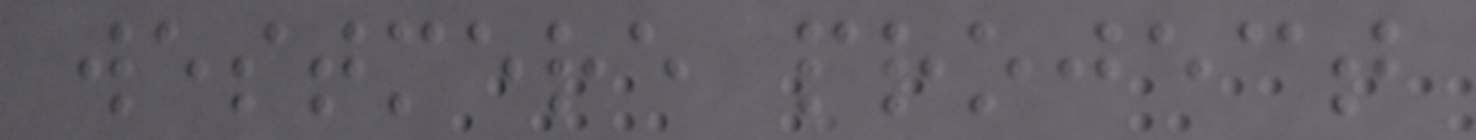westmere project
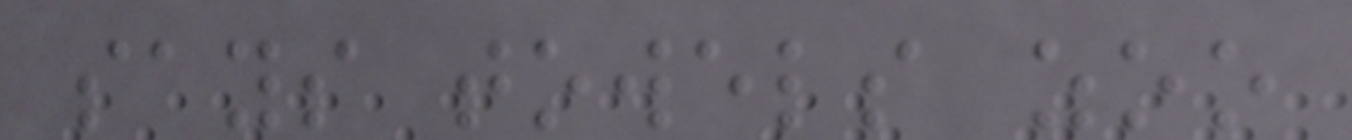says towels zoo
